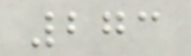273
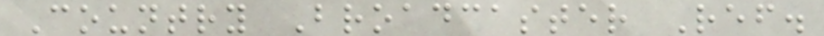Country Broadcaster Ref.
